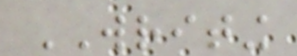WRITING
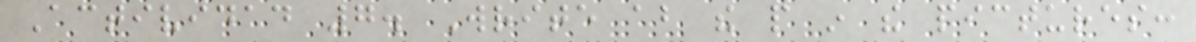Actividad 7. Write about the people in the pictures:
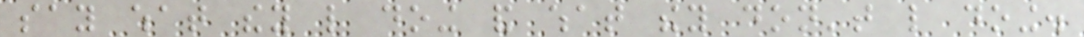say what they like doing and what they don't like doing.
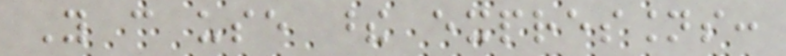You can use these expressions:
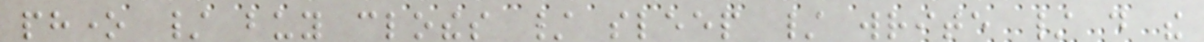phone / buy clothes / sleep / write / do the
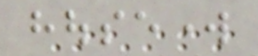housework
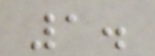1.
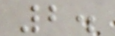2.
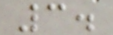3.
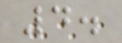4.
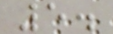5.
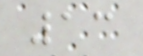13
